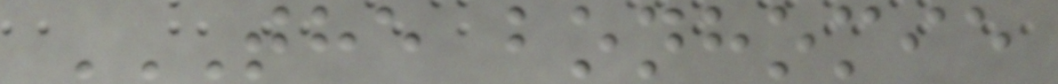THE BONHOMIE
